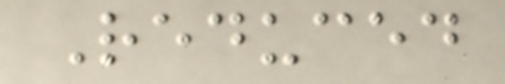Reduced
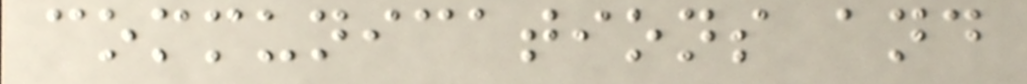communications and
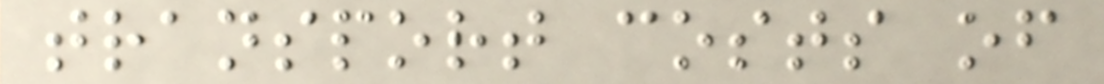transport costs of
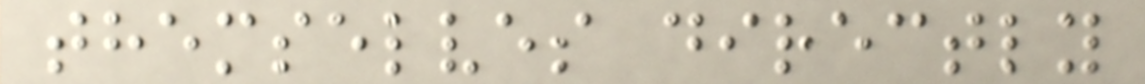themselves directly
